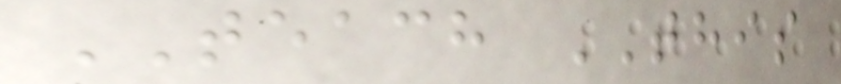TEACH THIS
